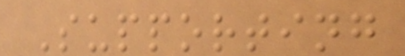Supporting
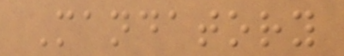Mandatory
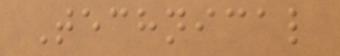Technical
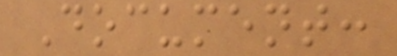Document:
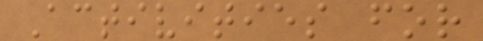Activities for
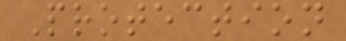Protection
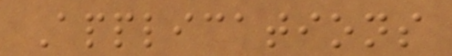Applications
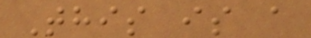This is a
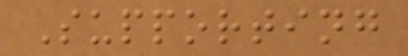Supporting
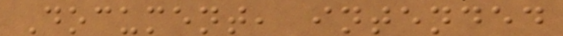Document, intended
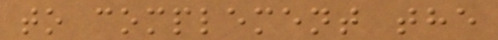to complement the
